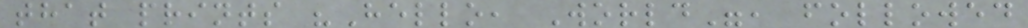that prints "Hello, World", followed
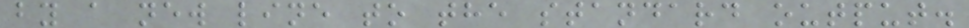by a new line to the standard output.
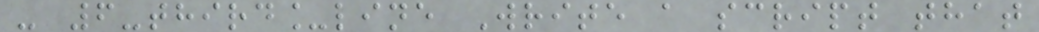- 6-third_line Write a script that
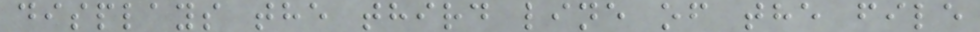displays the third line of the file
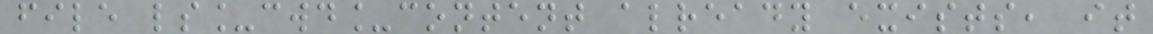file ls_cwd_content already exists, it
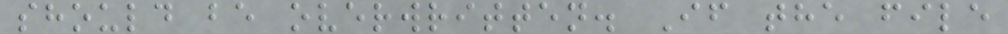should be overwritten. If the file
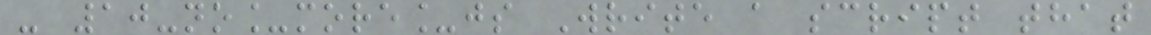- 10-no_more_js Write a script that
